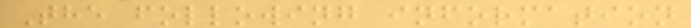The following information
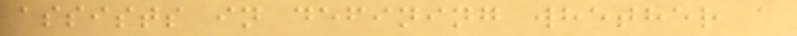assists in defining whether a
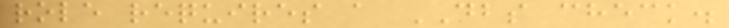role requires a DBS check.
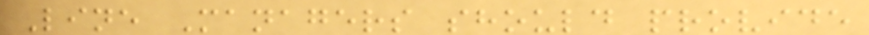Line Managers should provide
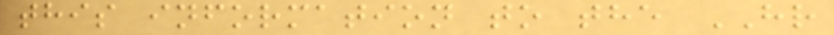this information to the HR
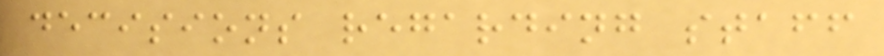decisions regarding staff
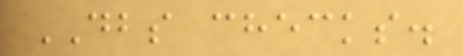DBS checks.
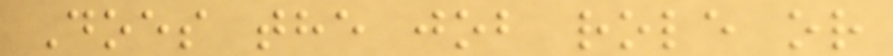Does the job role or
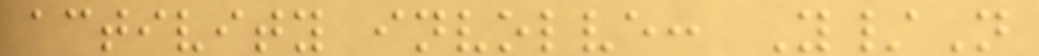activity involve: Y/N
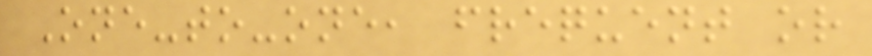One-to-one, frequent or
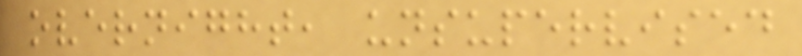overnight, unsupervised
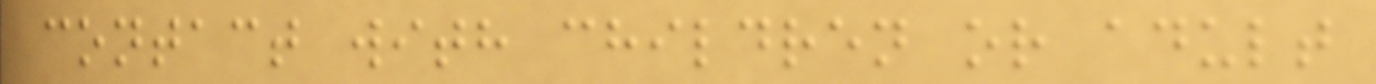contact with children or adult
